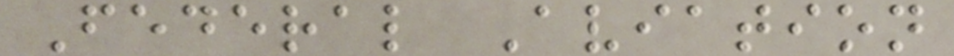Federal Aviation
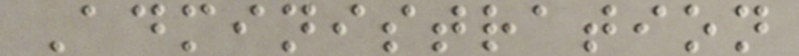Administration
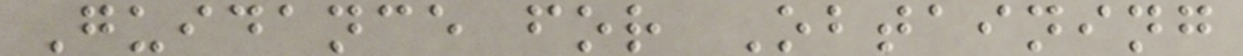Guidance for Obtaining
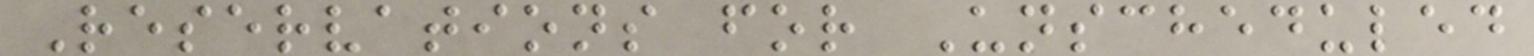Reservations for Unscheduled
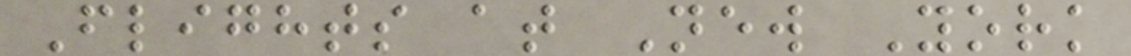Flights at New York
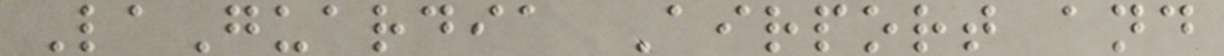LaGuardia Airport and
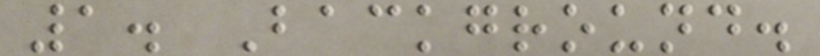1. Background.
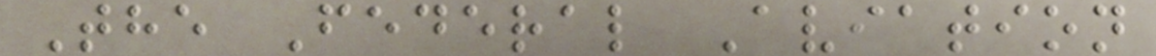The Federal Aviation
